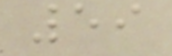59
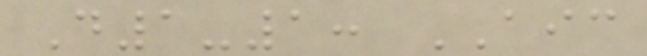D1-1: AIC
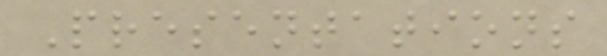Presentations
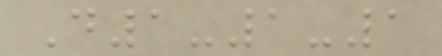D1-1-1
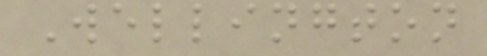Wellington
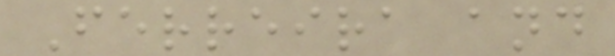Ferreira and
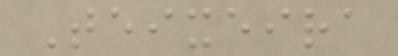Teixeira
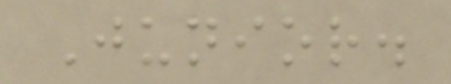Junior.
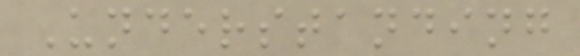Understanding
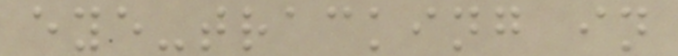eye-tracking in
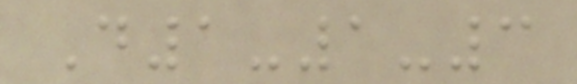D1-1-3
